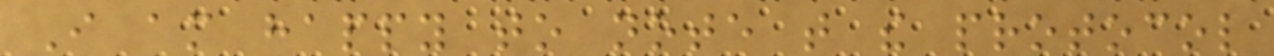I am happy to note that the protocol
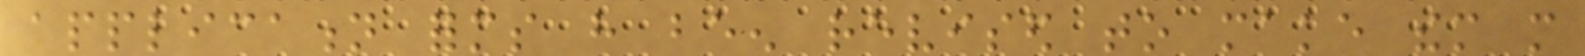application forms have been revised to make them more
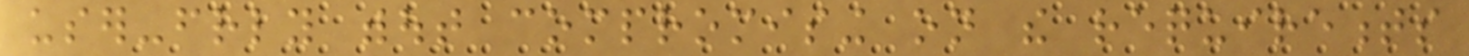user-friendly without compromising on the requirements
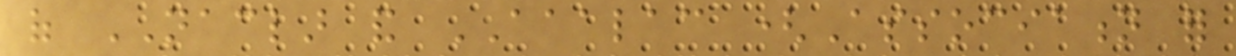of NACLAR and AAALAC (Association for
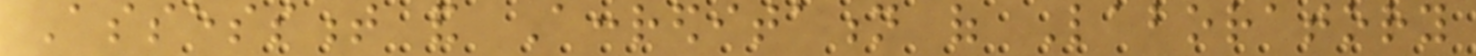Assessment and Accreditation of Laboratory
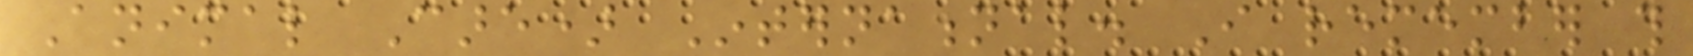Animal Care) International. I remember this
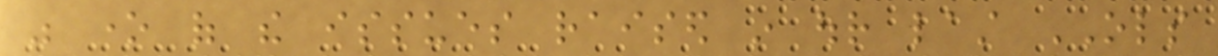was one of the issues raised in our last OLS
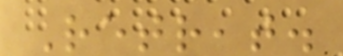Retreat.
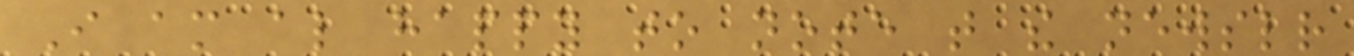I am also happy to note that the newsletter
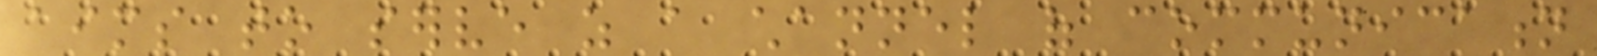aims to serve as a channel of communication
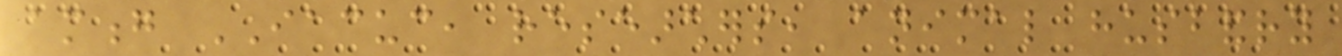among IACUC, researchers, animal husbandry
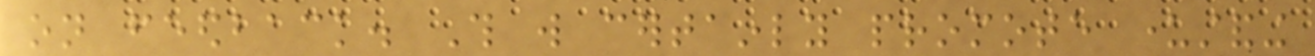on feedback. This will certainly promote understanding
